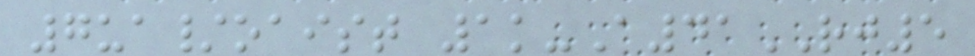7ua/oaist 1k-A41RJ5
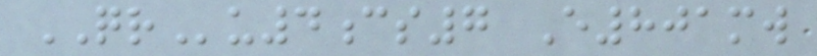QRu4cs7 E801mw
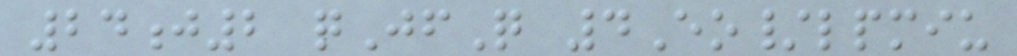24j2 qJfQ 4Eo/lpmiu
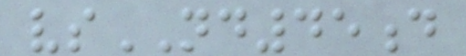vsND45d
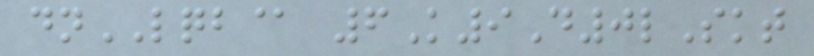dnLQB@ 6K9D0lSkt
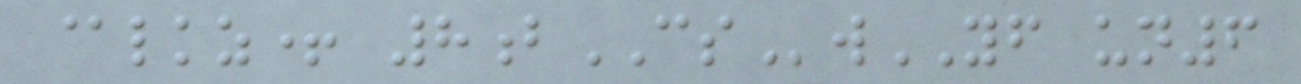@lkz+ 8bCSwYF un6
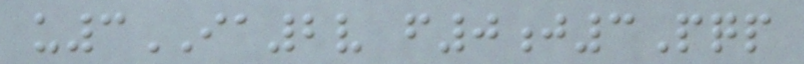u3IA2v f0j3Pqp
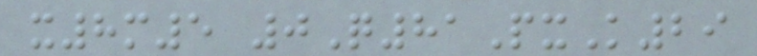x8m5 0Q81PxK29
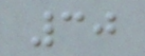30
